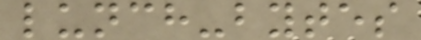lunch-bytes
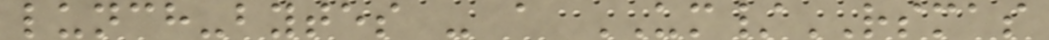lunch-bytes - a UM/RSMAS
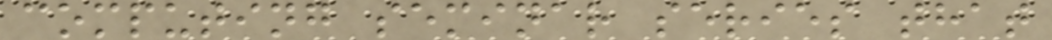computing seminar series that
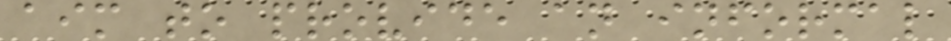aim to provide an informal
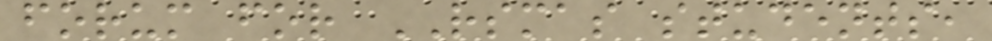forum for RSMAS students,
